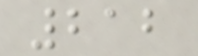212
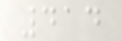414
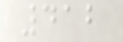412
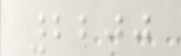2200
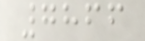7866
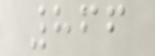866
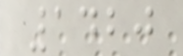1420
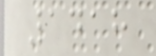1418
